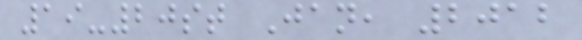19-20st Jan, 2012
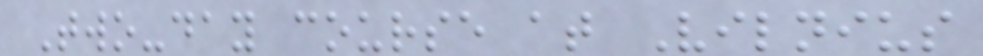Two-day course at Vilnius
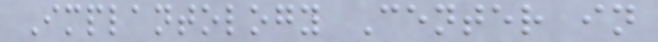Implantology Center in
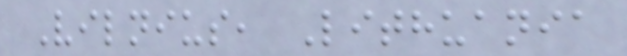Vilnius, Lithuania
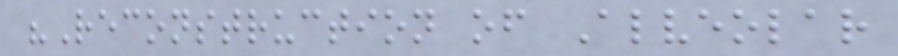"Reconstruction of Alveolar
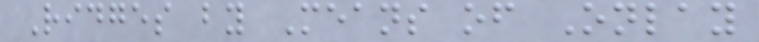Ridges by Means of Onlay
